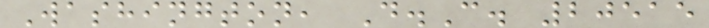Washington, D.C. 20515
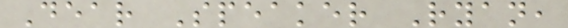Dear Speaker Ryan,
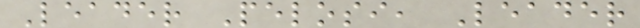Leader Pelosi, Leader
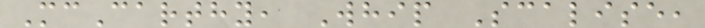McCarthy, Whip Scalise,
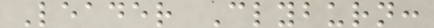Leader Clyburn:
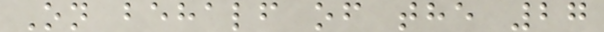On behalf of the 27
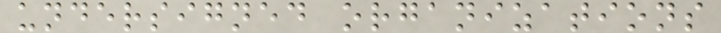undersigned organizations
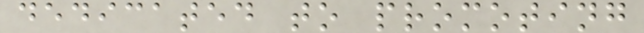dedicated to promoting
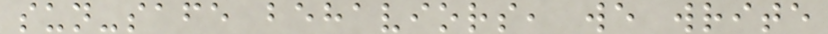sun-safe behaviors, we write
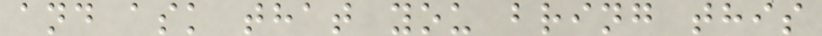and ask that you bring this
